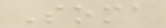Soma
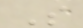S
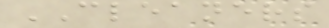CLEANERS
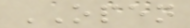OPEN
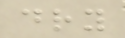dry
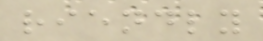riendly
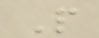P
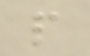p
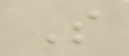S
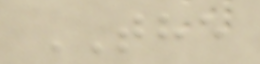THE
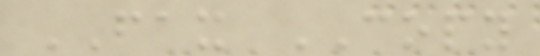FAX COPY
